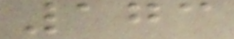173
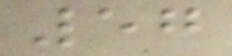57
